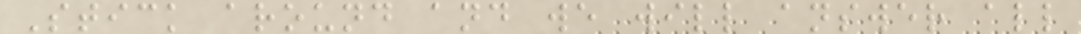Stick around and we will answer all
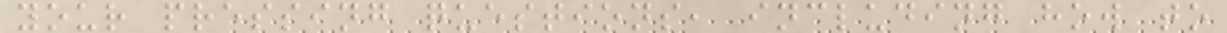your pressing questions, including how to
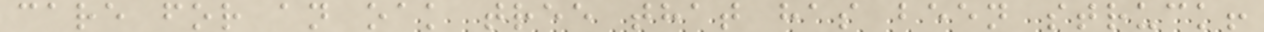care for an oak tree that has been struck!
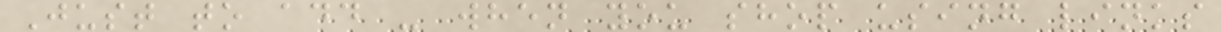Just to add - when you shop using links
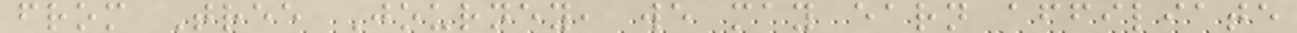from Tree Journey, we may earn affiliate
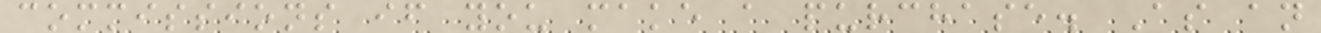commissions if you make a purchase. As an
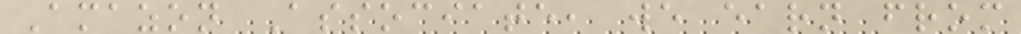Amazon Associate, we earn from
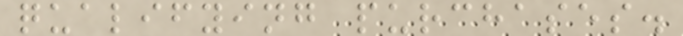qualifying purchases.
